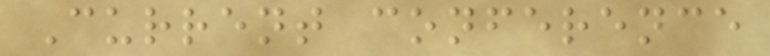Current conference
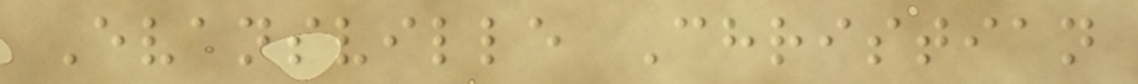Evansville Christian
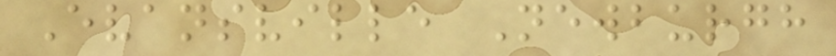Evansville Newburgh
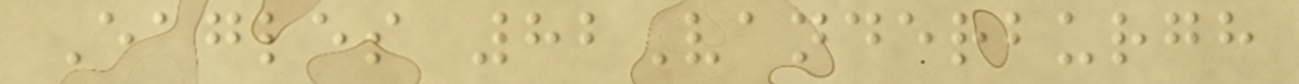Eagles 82Vanderburgh
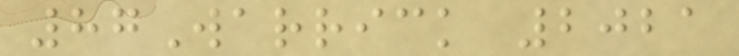87Warrick 2021
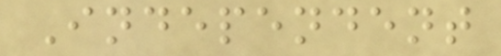Independent
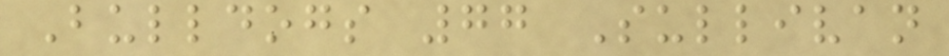Bulldogs 77 Sullivan
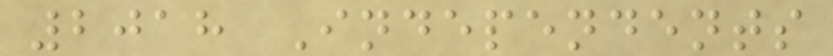2018 Independents
